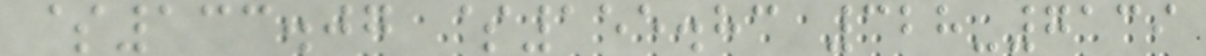$133.07 $155.83 328-7139
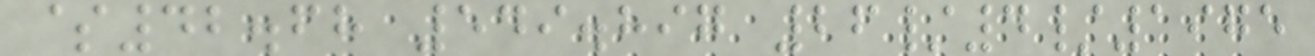$42.68 549.897 26/4/1975
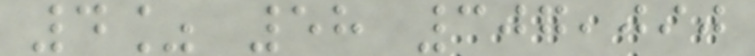4% 58 307,090
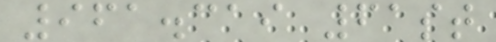961.319 61st
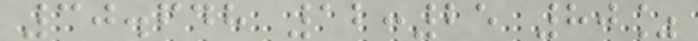30.648 12:25 80%
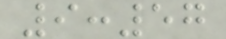9:57
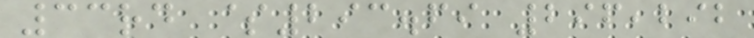33rd $293.69 296,292
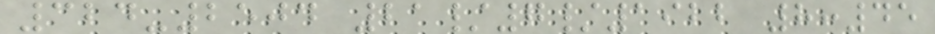324-2504 21/7/1922 8:45
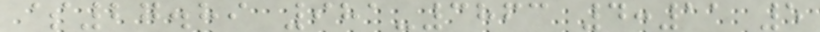$27.89 981-3863 4:11 5
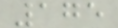175
